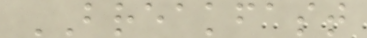BREAKFAST
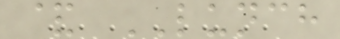& LUNCH
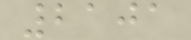2101
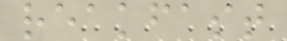reakfast
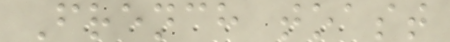French toast
